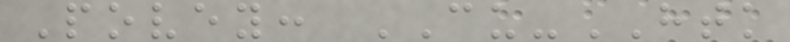Povey: CU-HTK
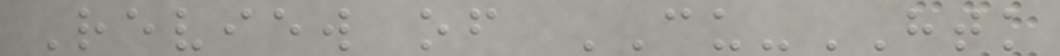Review of CU-HTK
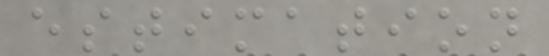estimation
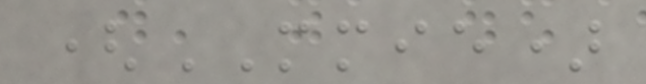(MMIE)
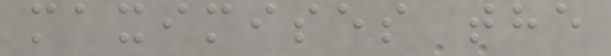maximises the
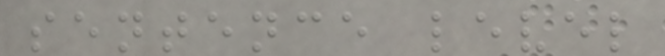sentence level
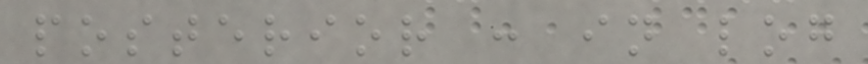posterior : in log
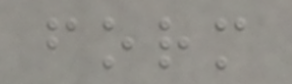form
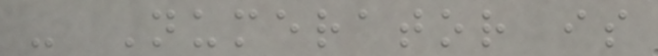- Numerator is
